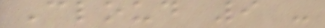Cloud 9 -
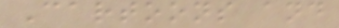Cartoons and
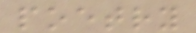poetry
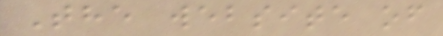The website of
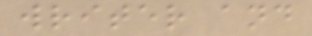writer and
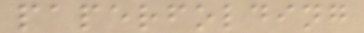paperfolding
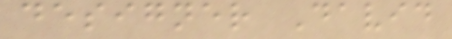designer David
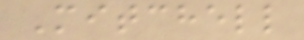Mitchell
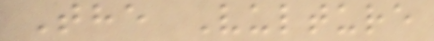The Vulture
